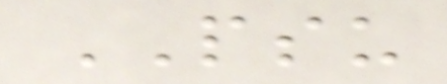PSU
